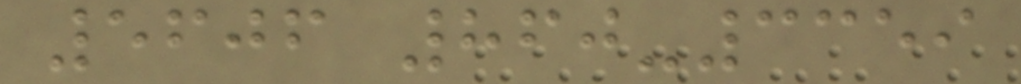5606 860-3359
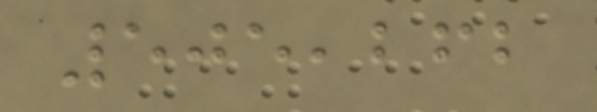505,262
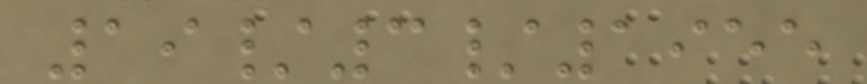19/3/1955
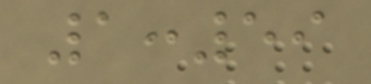1:59
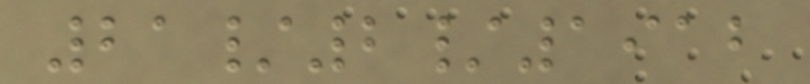21/2/1912
